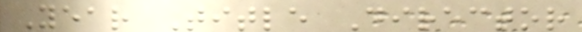Year Title Director
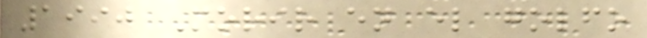1990 Morir en el golfo
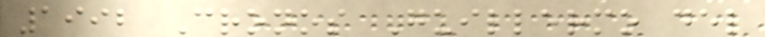1992 Cronos Guillermo del
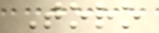Toro
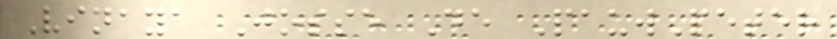Vinaya Josse De PauwPeter
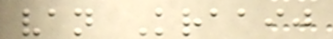van Kraaij
